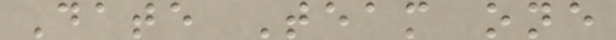Date Team one
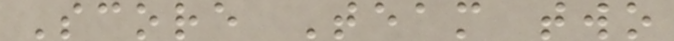Score Team two
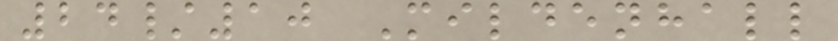24/10 Mildenhall
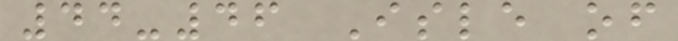44-46 Isle of
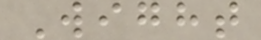Wight
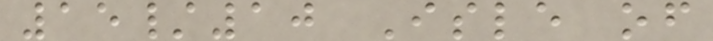15/10 Isle of
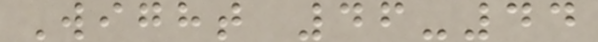Wight 46-44
